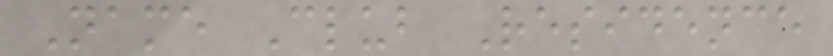Name Club Residence
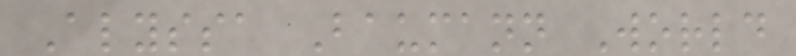Alyssa Baumann World
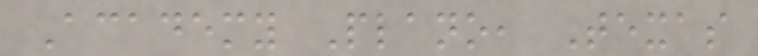Academy Plano, Texas
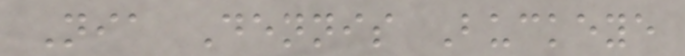Nia Dennis Buckeye
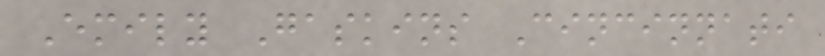Emily Gaskins Cincinnati
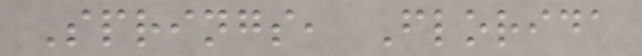Springs, Florida
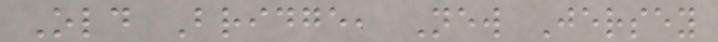Old Bridge, New Jersey
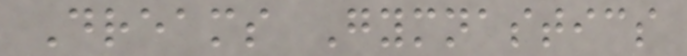Dreams Gymnastics
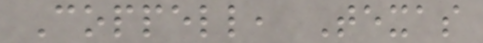Coppell, Texas
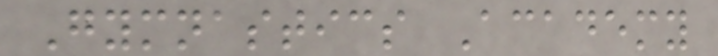Gymnastics Academy
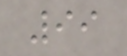99
